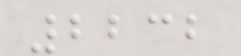2232
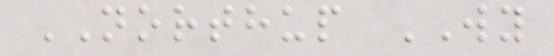NORTHUP WY
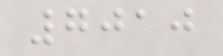7010
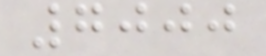7000
